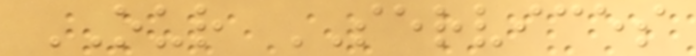OUR SERVICES
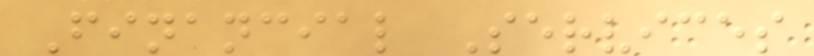Financial Services
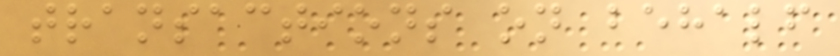transactions on behalf
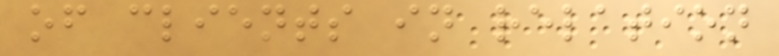of clients in relation
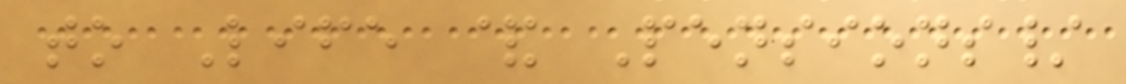to Life & Pensions/
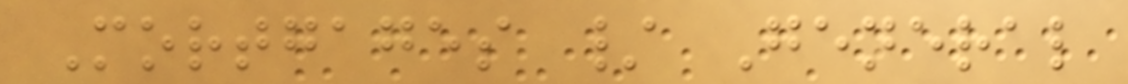Mortgages / General
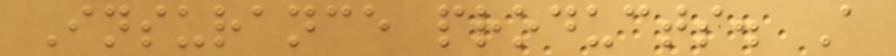Insurance products. A
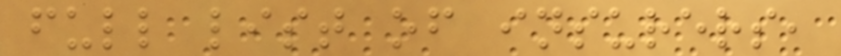full list of insurers,
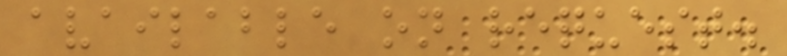available on request.
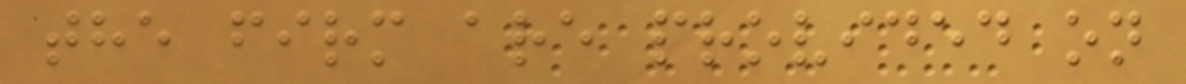the firm are provided on
